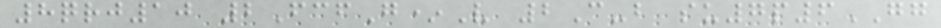8qrj10 2FcfG*V 2C-b su7p6GG
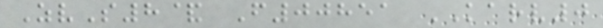ZvS8& F00851 KARV0
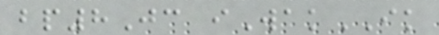bp8Jc iWakIK
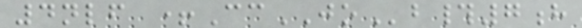4nlf +CcJOb#7h
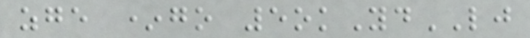zge *go 5okYdLJ
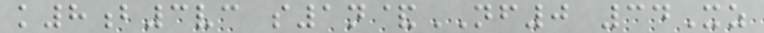k8b3vc s1n&NF0 34Xz
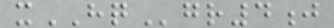xHQgr4j
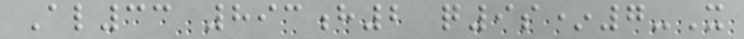Al33 893h2 q9s*7-X
